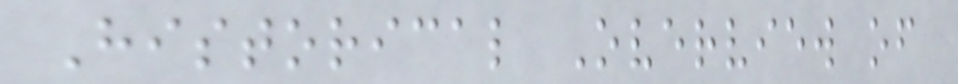Historical Overview of
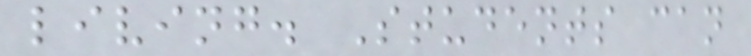living. Students can
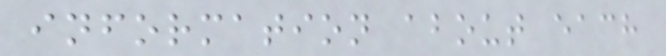information about each
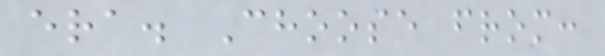era. Choose from:
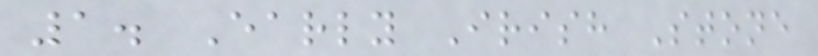1. Early Irish Stone
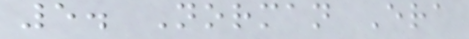5. Norman Era
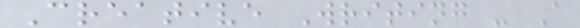Creative Writing - A
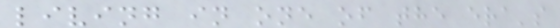living in one of the era's
